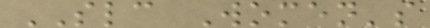SLC Women's
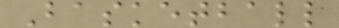Basketball
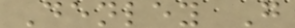Denley G
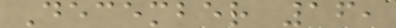December 16,
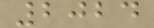2024
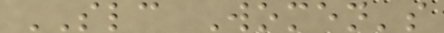SLC Women's
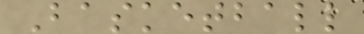Basketball
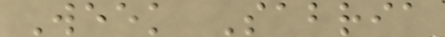Week Sabria
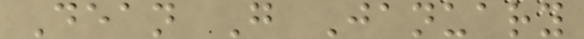Dean G January
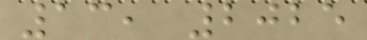13, 2025
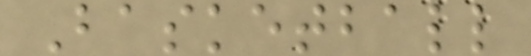Basketball
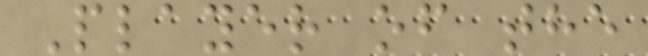Player of the
